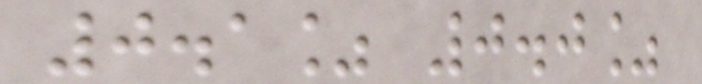0.1% 0.0%
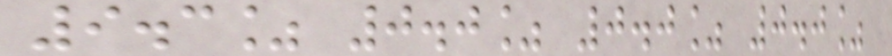9.3% 0.0% 0.0% 0.0%
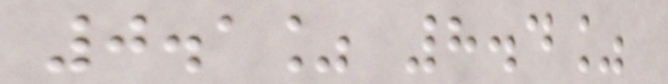0.1% 8.4%
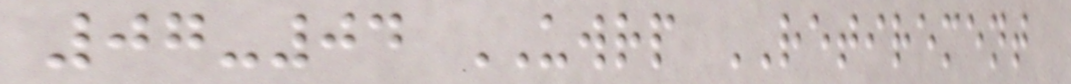07-04 UWRP RETIREMENT
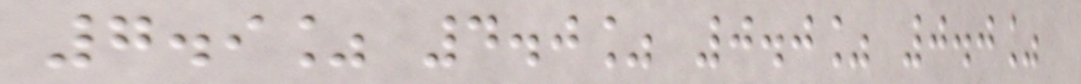7.9% 4.0% 0.0% 0.0%
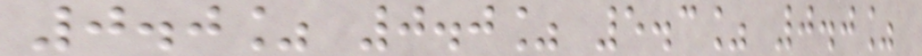0.0% 0.0% 5.3% 0.0%
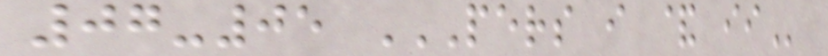07-05 PERS I & II
